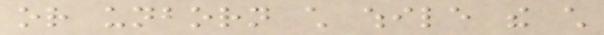or unborn child while the child
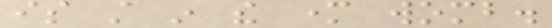is still in the mother womb.
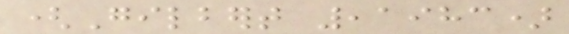(Gilbert ,1983)
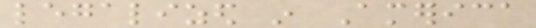legalized in America
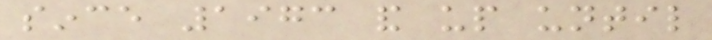since 1973 and up until
